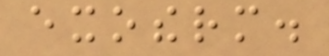exotherm.
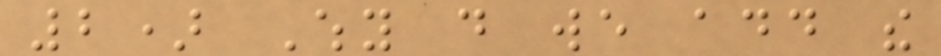2) Why do we add the
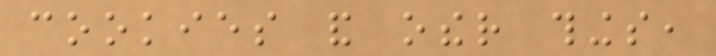cookies and other things,
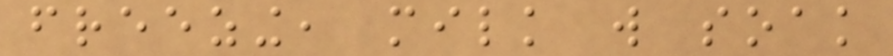freezing, milk will soak
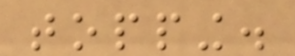topping.
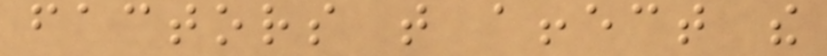factors that affect the
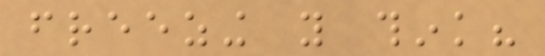freezing you think?
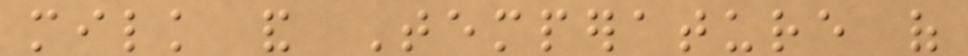milk and Temperature of
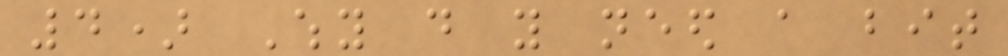4) Why do you need a bit
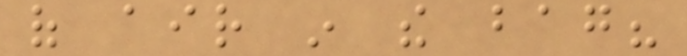of air in the bag?
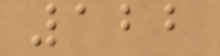122
